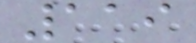119
